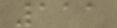111
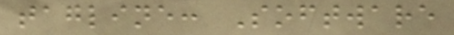tagline: Software
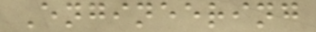Engineering
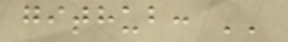github: ''
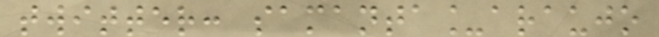twitter: samanta_araujo
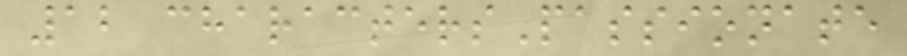12 charactersPassionate
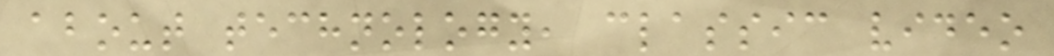about technology, classic video
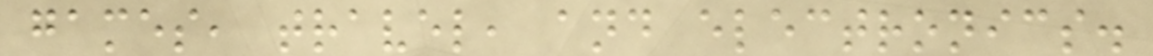games, travel, and electronics.
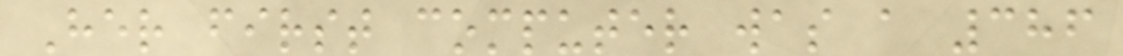Her first computer was a 386
